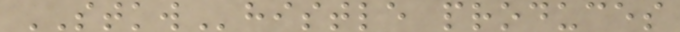STKWhistle produces
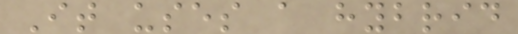It uses a hybrid
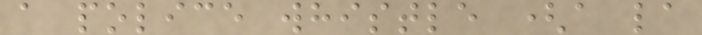a police whistle (a la
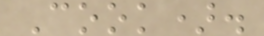Cook).
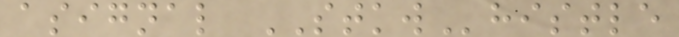asignal STKWhistle
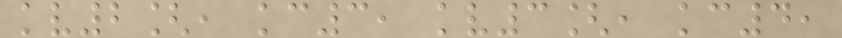kv2[, kc3, kv3[, kc4,
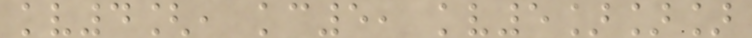kv4[, kc5, kv5]]]
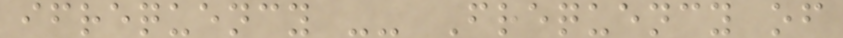ifrequency -- Frequency of
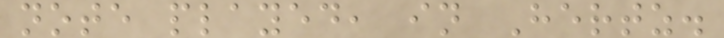note played, in Hertz.
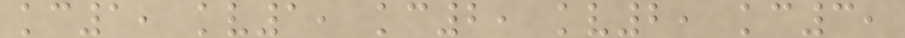kc1, kv1, kc2, kv2, kc3,
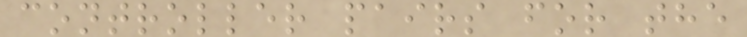controller pairs for the
